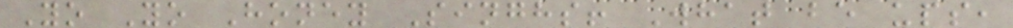Yo Yo Honey Singhs! What be ups,
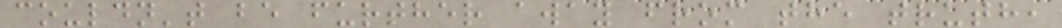couldn't be further away from the truth,
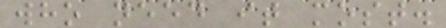who need it most.
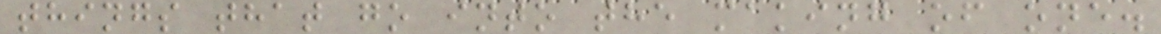things that go into the making of one.
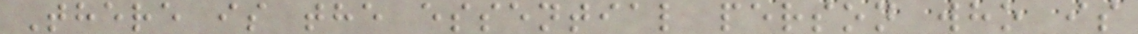There is the essential person who is
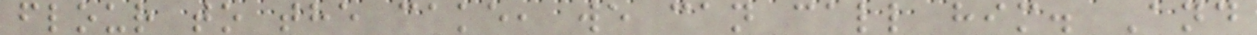flour to the cake, we can call him. And
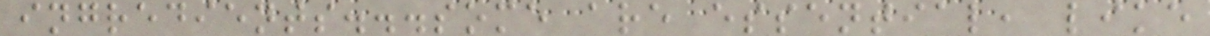ingredients...some are essential, like
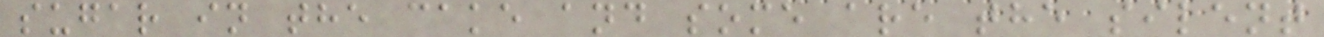sugar in the cake and some are the silent
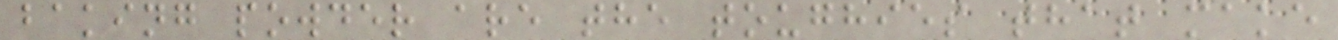baking powder are the toughies that make
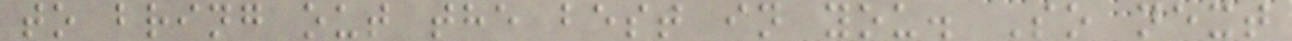to bring out the best in you. So next
